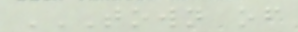TOWN OF
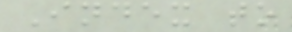Index to
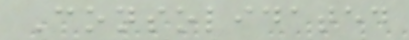Consolidated
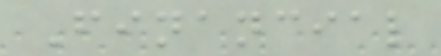Financial
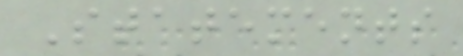Statements
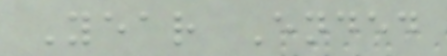Year Ended
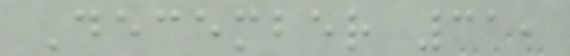December 31,
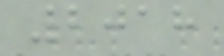2018
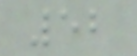52
